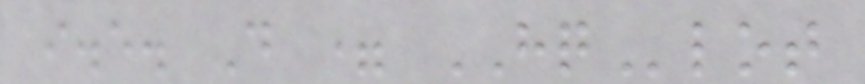i.e. D = HQlot
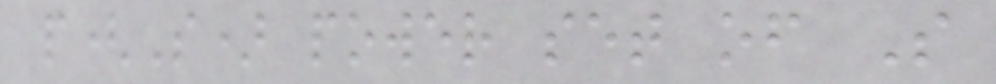p(S) power set of S
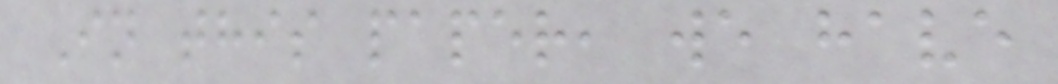In this paper, we have
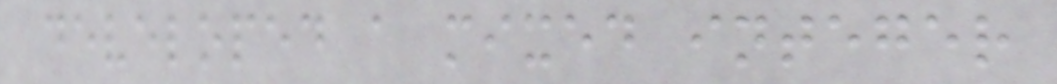developed a mixed integer
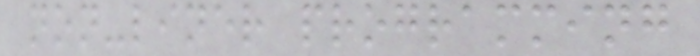non-liner programming
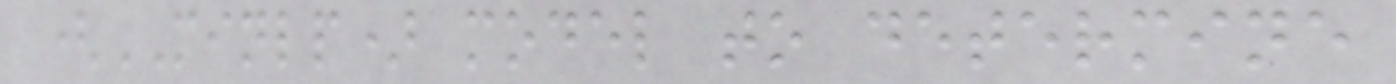(MINLP) model to determine
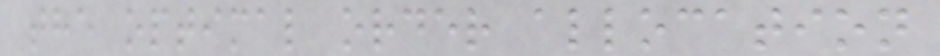the optimal order allocation
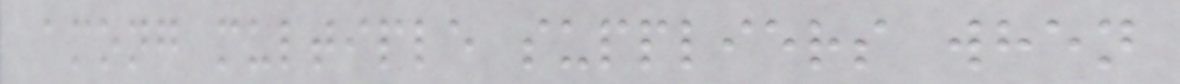among multiple suppliers when
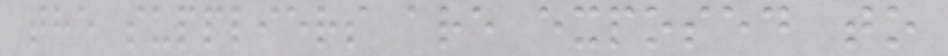the suppliers are exposed to
